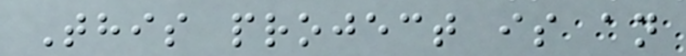This project is an
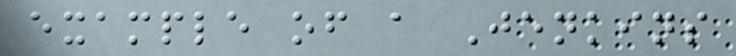example of a Jenkins
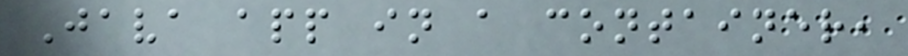Java app in a container,
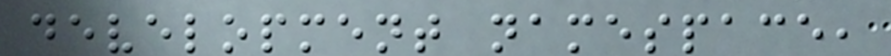development namespace,
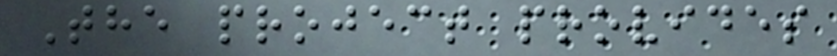The project provides
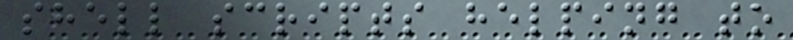shell scripts helping to
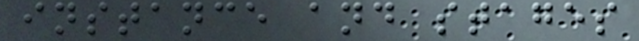instance and stages
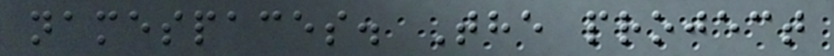namespaces. The project
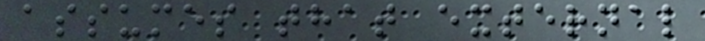assumes that external
